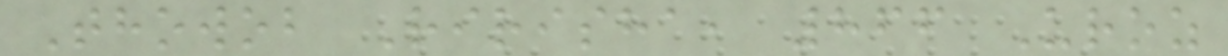Thowob Ririsha, 866 Uroz
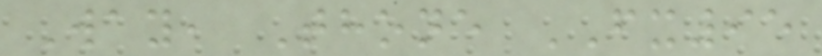Way, Thone FX95
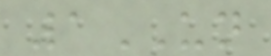1UN
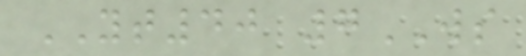YT40 7WS
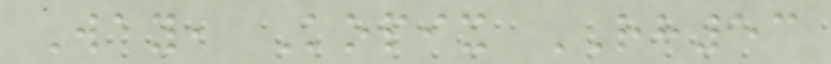Way, Kopix RH53
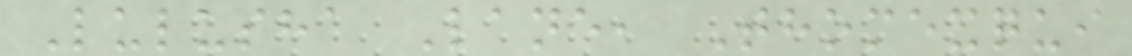Lulusha Lane, Thomexqui
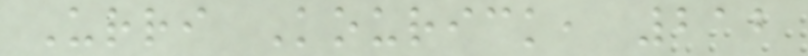Urri Kourick, 212
